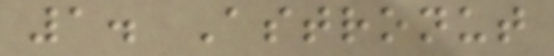1. Astronut
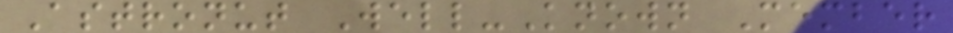Astronut Well-Known Member
